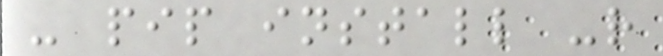- pip install -r
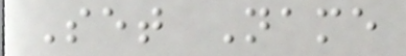Set Name
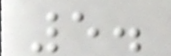5.
